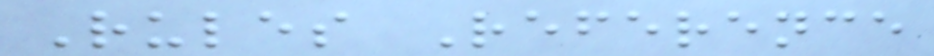Rules Reference
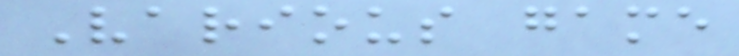Various game
